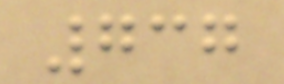737
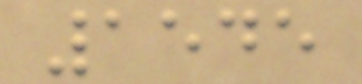1545
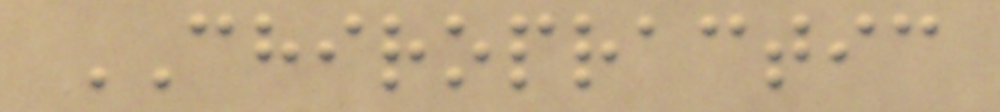CHIROPRACTIC
